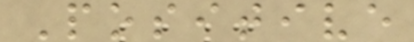Positive
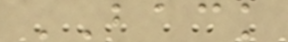BACK
